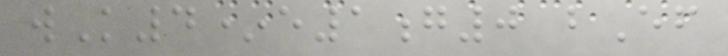wK4*e1g0 bEf
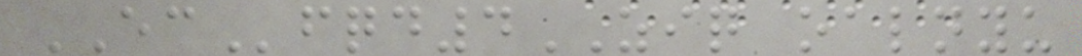ECfqd4ZIQ oalnyu
